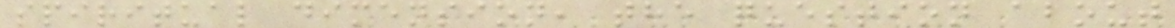spiritual dimension, the question about
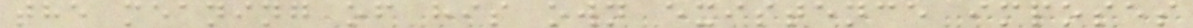the meaning of his own existence imposes
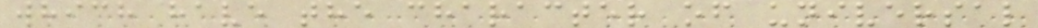which have the character of universal
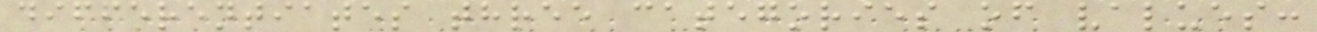differentiates three categories of values:
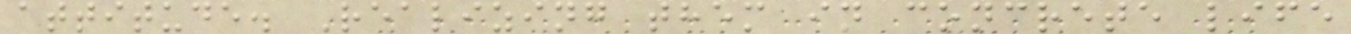attitude. Realizing them in concrete life
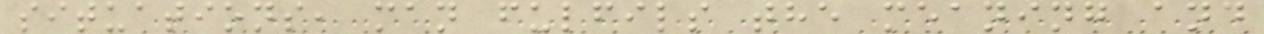situations, man fulfils the meaning and
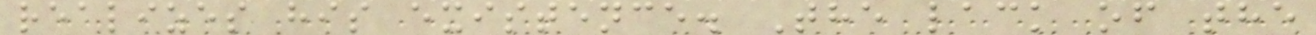realizes his existence. The lack of the
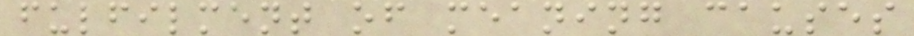fulfilment of meaning causes
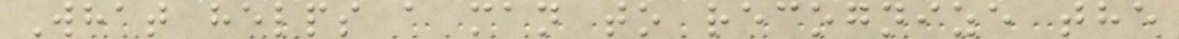What helps a man to recognize the
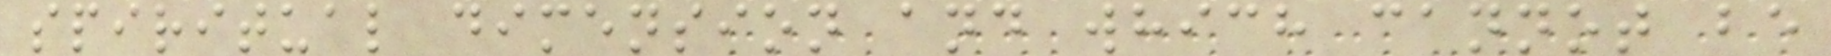spiritual dimension and which cannot be
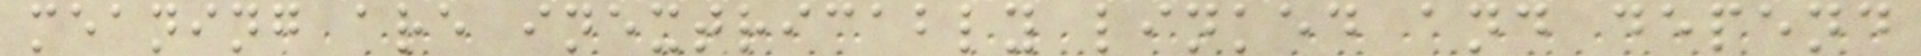meaning are inextricably linked and depend
